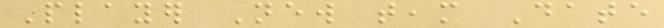Player New team Date
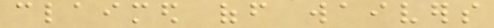claimed off waivers
